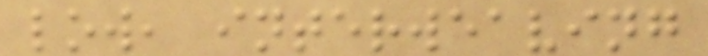low, interweaving
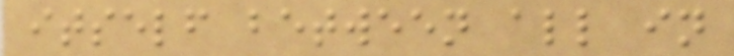itself between all in
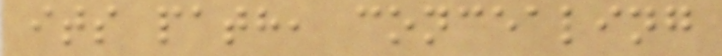its path, concealing
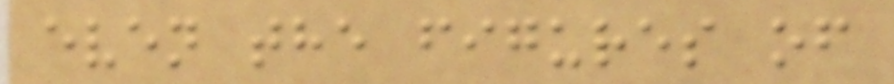even the figures of
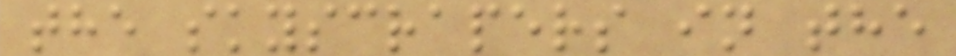the skyscrapers in the
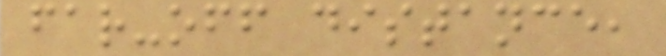far-off distance,
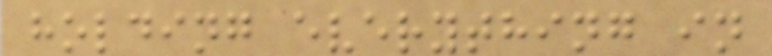holding everything in
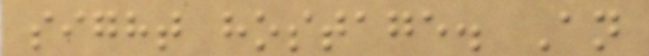sight hostage. An
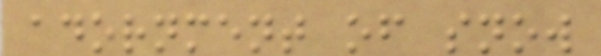adornment of snow
